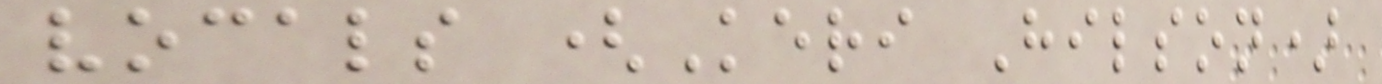vocals (Keri Hilson)
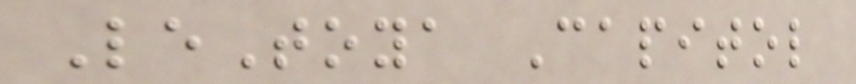LeToya Capitol
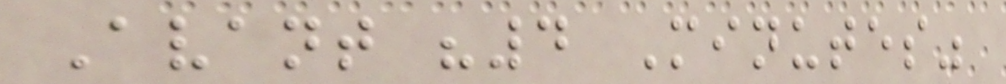Avant "4 Minutes"
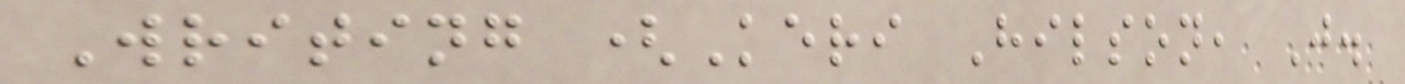Writing (Keri Hilson, J.
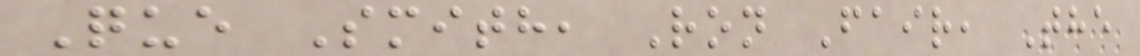Que Smith, Ron Fair, The
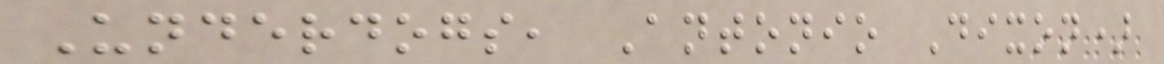Underdogs, Antonio Dixon)
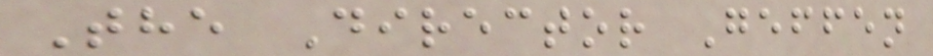The Director Geffen
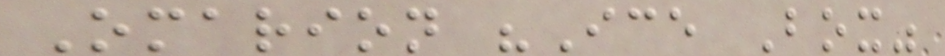Omarion "Ice Box"
